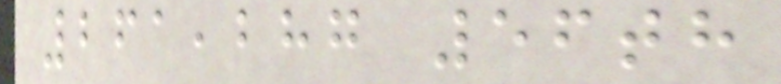261,287 56th
